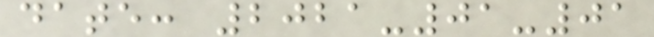date: 2021-01-01
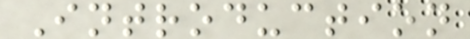Introduction
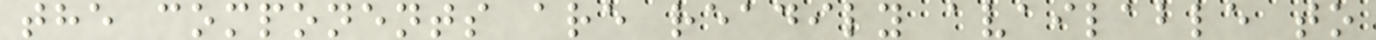the components are readily available to
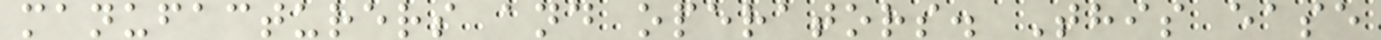manufacturers and operators. This ease
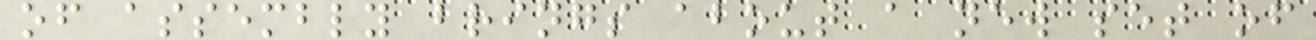of assembly brings about a new set of
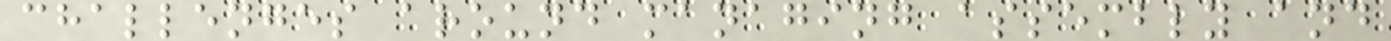challenges around managing assembly and
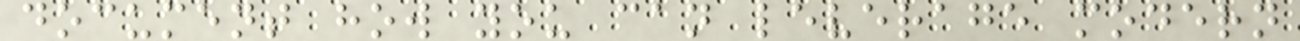document how you can leverage modern
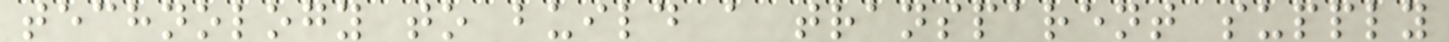technology to build a transparent supply
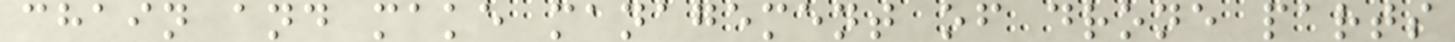chain and make management of drone parts
